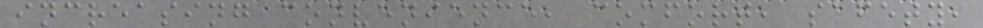increasing convenience, comfort, safety,
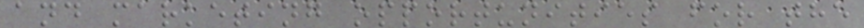and marketing opportunities for the
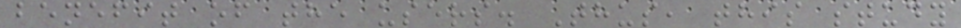benefit of the users. Thus, this study
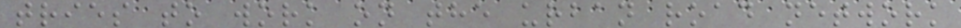tries to work on the urban road network
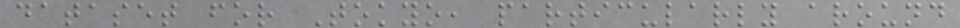dataset for Tokyo, particularly around
